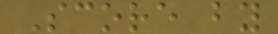Score by
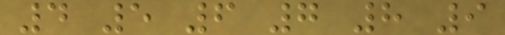4 5 6 7 8 9
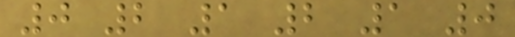0 2 1 2 1 0
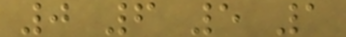0 6 5 1
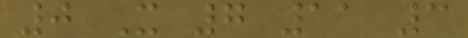0 X 7 11 3
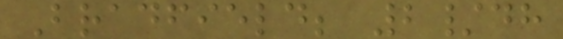Bradfield; 2/dh
